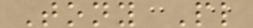Tony Pl
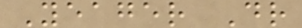Yeager Dr
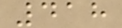418
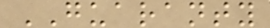GUARANTY
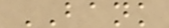BANK
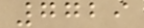7729
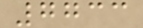7733
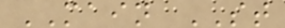MAIN ST
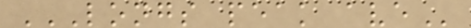LONGS PEAK AVE
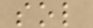sol
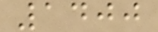1400
